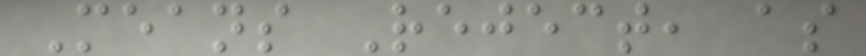Means Reject, as
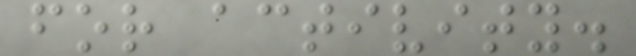for activity.
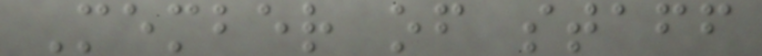Member of staff
